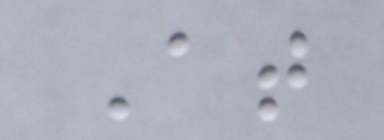At
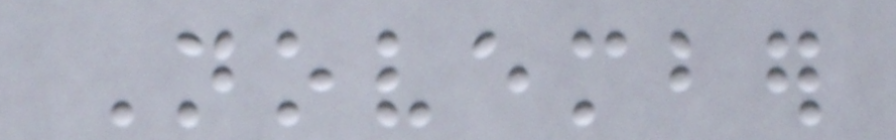November
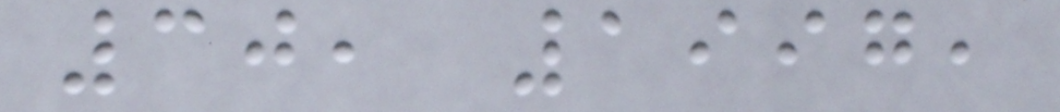30, 1997,
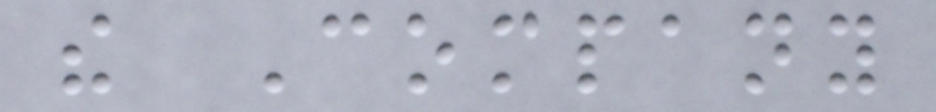the Company
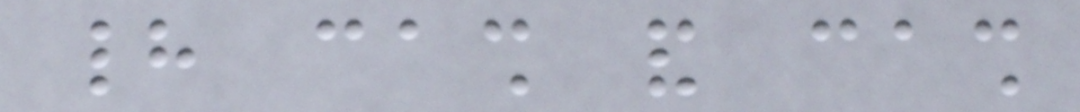had cash and cash
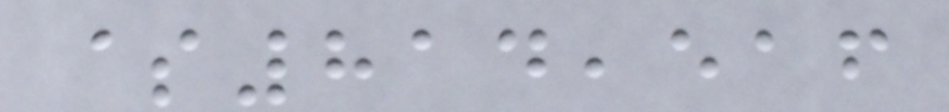$814,516
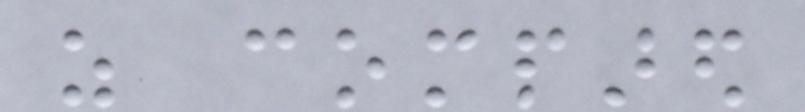as compared
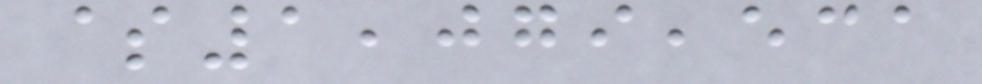$1,079,531
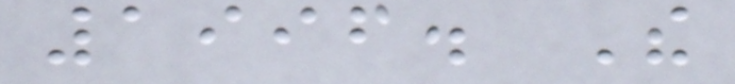1996. The
